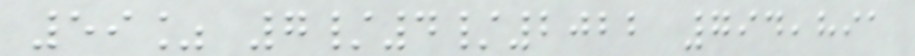59% 7/4/2022 794,891
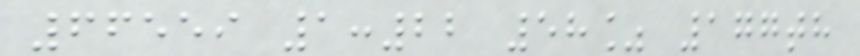66559 1:22 58% 177th
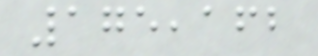175,162
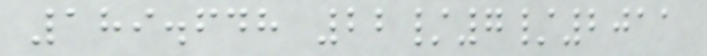189.648 22/7/2011
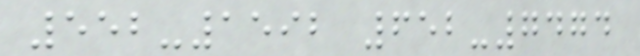552-1592 652-7474
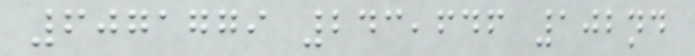6071779 243,646 102nd
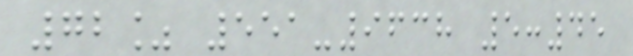72% 551-9638 5:45
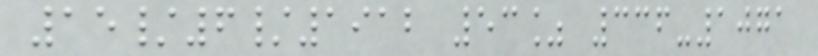15/6/1912 53% 336-1071
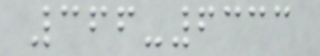366-6333
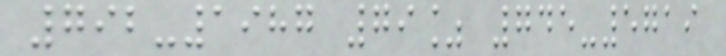792-1987 79% 745-5719
